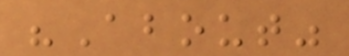"About"
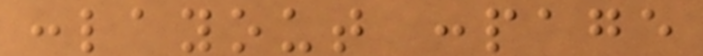:layout :page
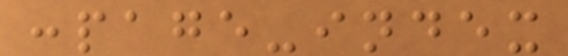:page-index
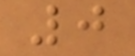0
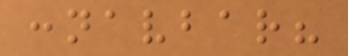:navbar?
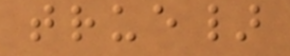true}
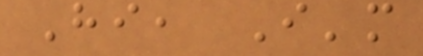Hi, I'm
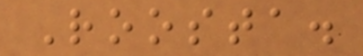Roosta.
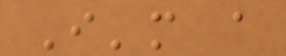I'm a
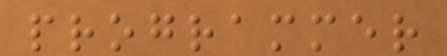programmer
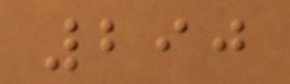290
